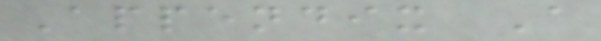Appendix A
